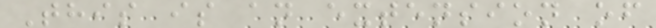This is an extension of
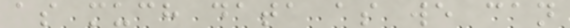as much data as we can
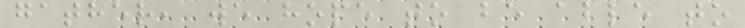gather, we hope to be able to
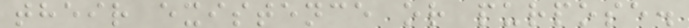their existence or purpose.
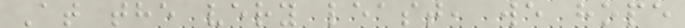At the very least, we hope
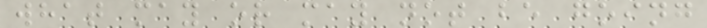what may or may not be going
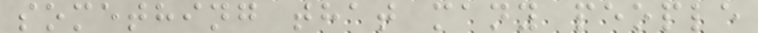something that many people
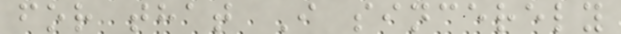for that I sincerely
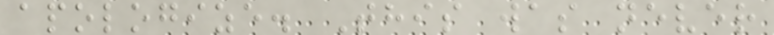apologize. This was never
